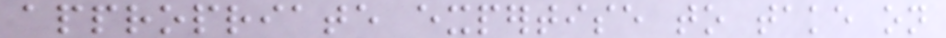appropriate expertise to take on
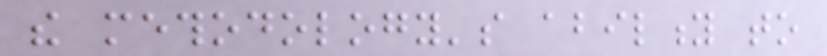the methodology's ability to
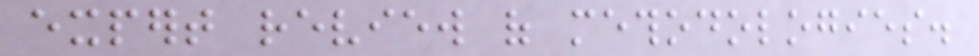expert review of methodologies.
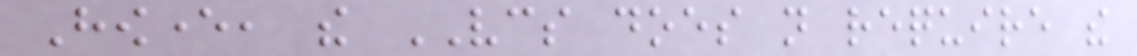However, the VCS does not require the
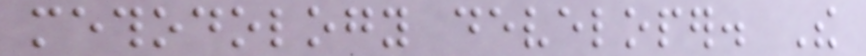methodology developer. The
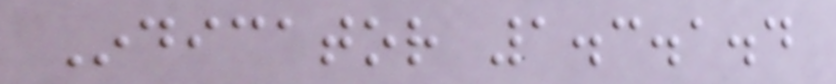Indicator 1.3.1.4
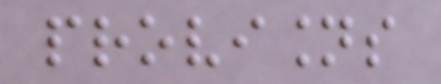provisions
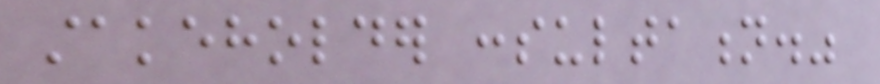stakeholder consultation."
